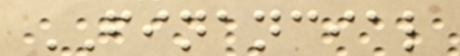FINANCIAL
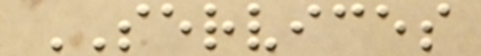SERVICES
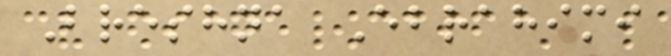Breshna Ebrahimi
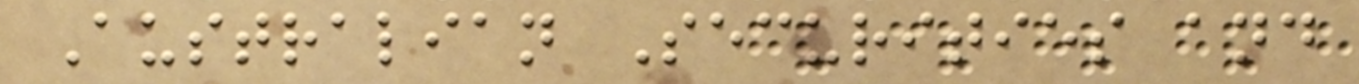Australian Securities and
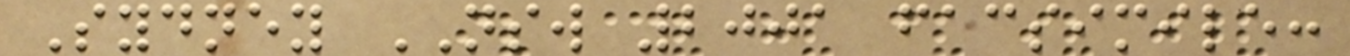Sydney NSW 2001 facsimile:
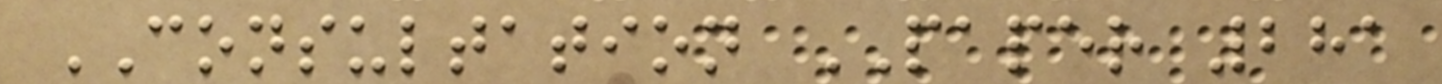CONSULTATION PAPER 281
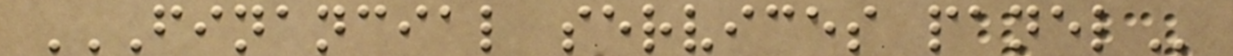FINANCIAL SERVICES PANEL
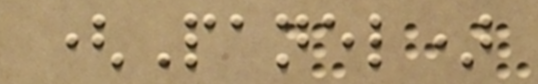(Panel)
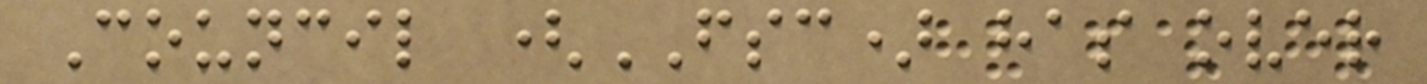Council (FSC) has over
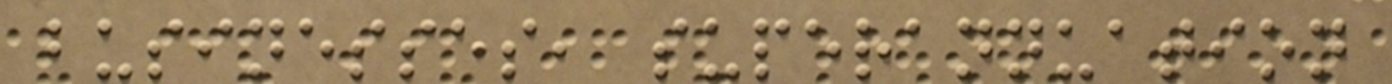businesses, superannuation
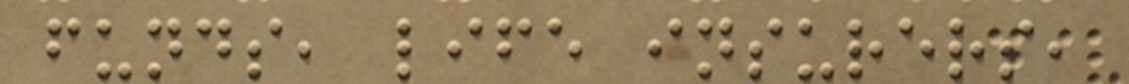funds, life insurers,
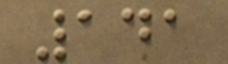141
